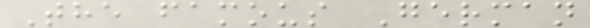The famous German
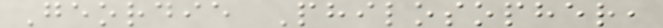Geordie Philosopher,
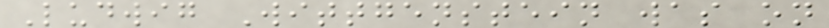Ludwig Wittgenstein was on
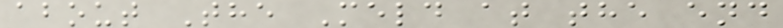about The Meld at the end
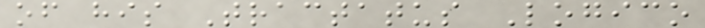of his Tractatus Logico
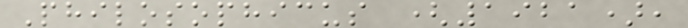Philosophicus (1921),
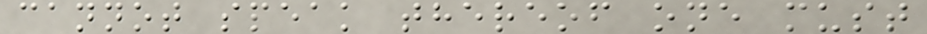cannot speak thereof one must
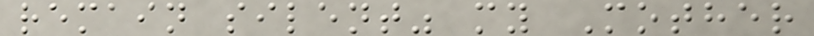remain silent" my Mother
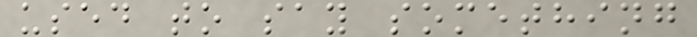used to say something
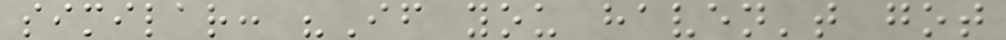similar: "If you haven't got
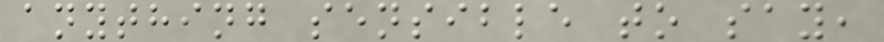anything sensible to say,
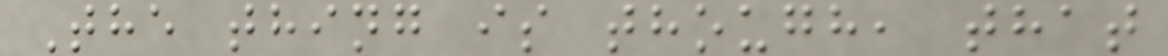The thing is though, that
